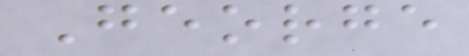George
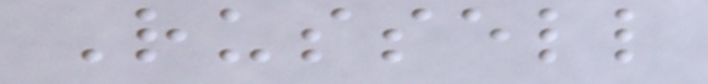Russell
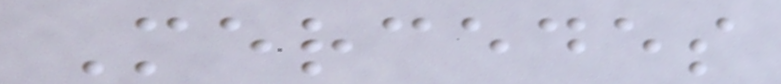Mercedes
